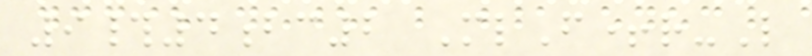9#4bc2 MlF+r-L
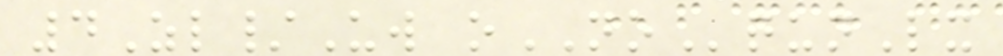4Zl/Uw oNOqunLx
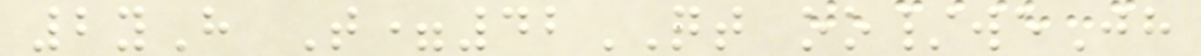2yH T=42QT oo/weJh
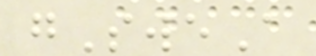gSweA
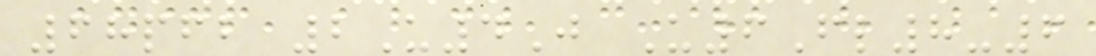68pfb 2U4J U6Fl8-6
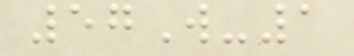57W-1
